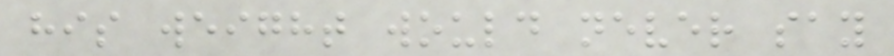his weight would never say
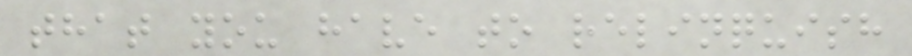that you have to relinquish
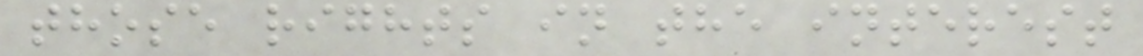those rights in the interest
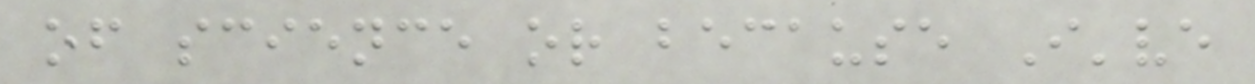of science or because I've
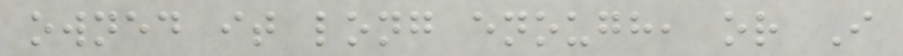owned it long enough, or I
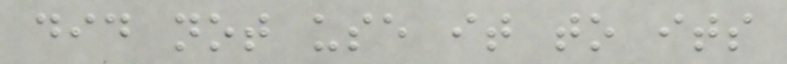did not use it to its
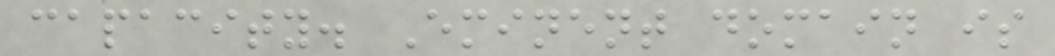capacity. Eminent domain is
